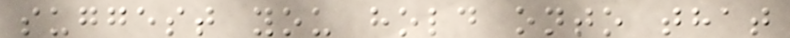suggest you hold onto that
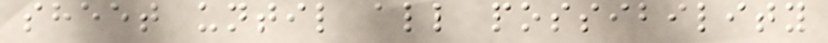sheet until all possibility
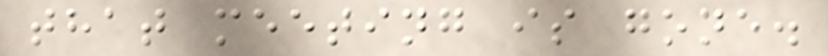that meeting is gone.
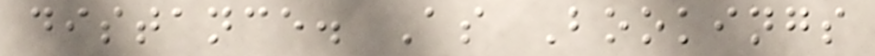distance. As Bookings
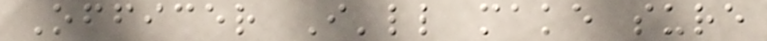Officer I'll make sure
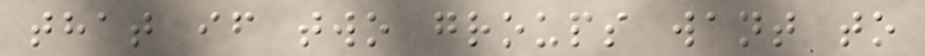that if two groups want to
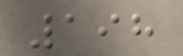198
